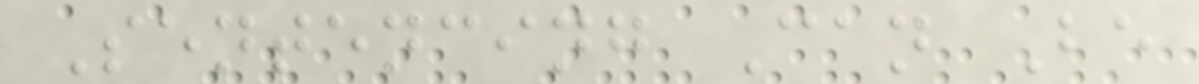Sentencing Can Be
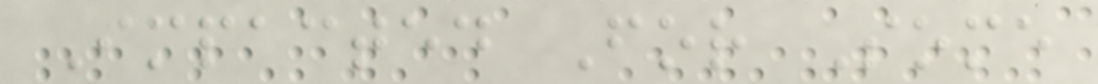Impacted For Some
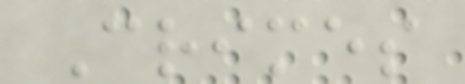Crimes
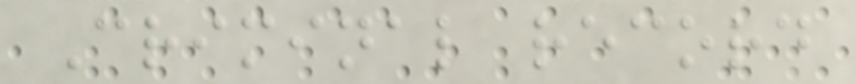Criminal record
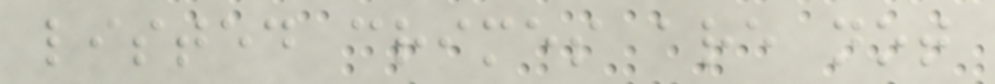listed crimes are not
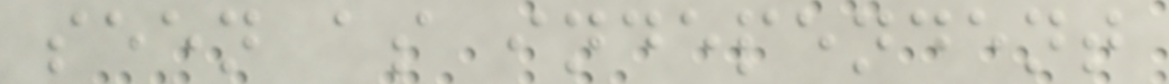seen as independent
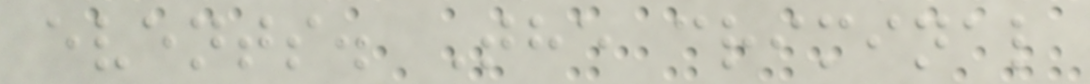events. The criminal
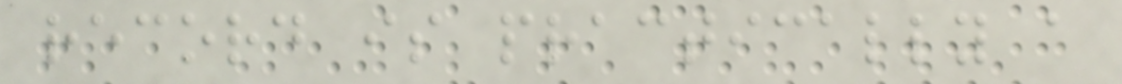record is practically a
